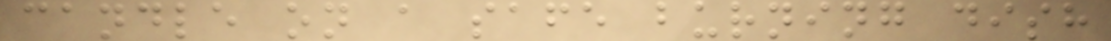candle on a safe burning dish
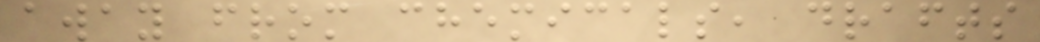away from chemicals, drafts
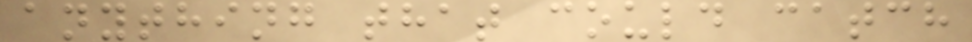anything that could catch
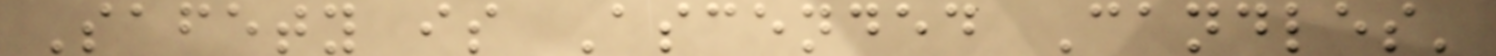Safety is Ascended Candles'
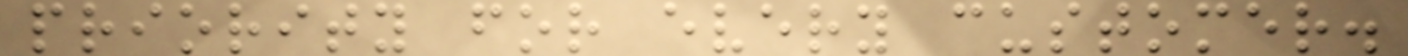priority for every customer.
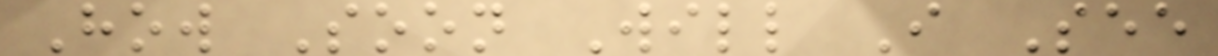How Soon Will I See
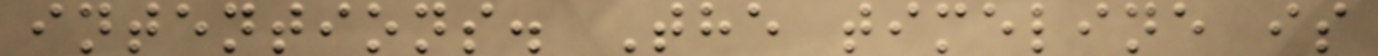intentions. The timeline is
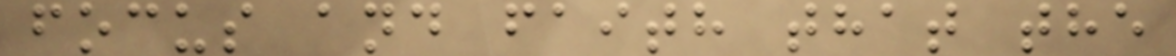focus and faith that the
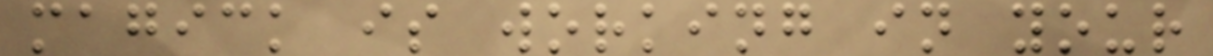magick is working in your
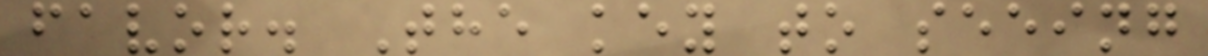favor. The key to seeing
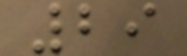29
